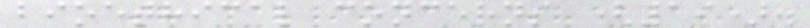bioethical concerns (19).
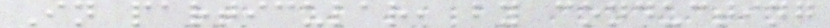In particular, by conducting
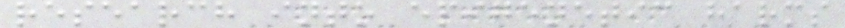research into epigenetic harms
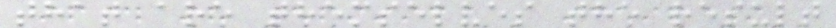that are themselves the result
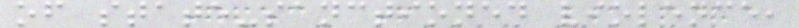of state-sanctioned violence,
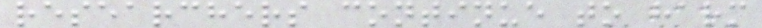researchers continue to harm
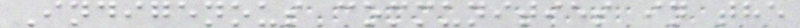Indigenous communities in the
